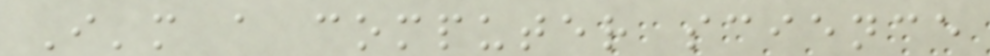I'm a computer science
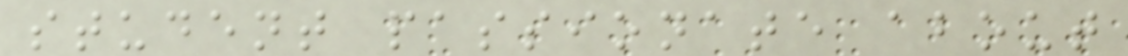student passionate about
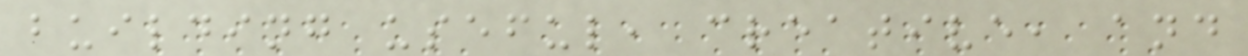building useful, creative, and
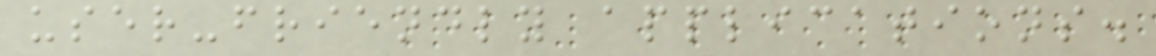user-friendly applications.
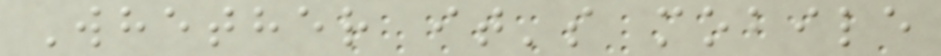Whether it's mobile
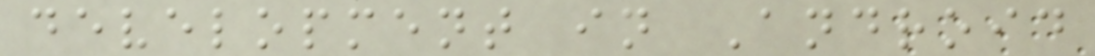development in Android
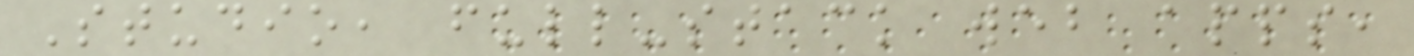Studio, full-stack web apps,
